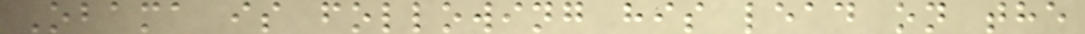Obama is following his lead on the
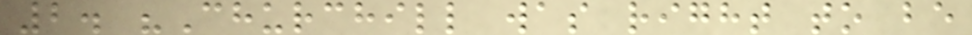2. "Churchill was right to be
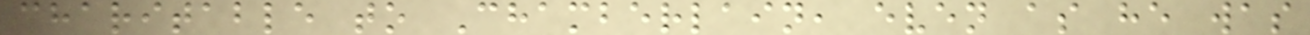charitable to Chamberlain, even as he was
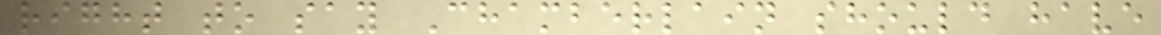right to say Chamberlain should have
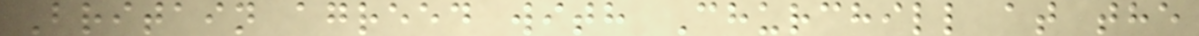Britain agreed with Churchill at the
